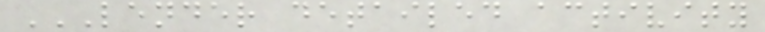LENDER DETAILED ACTIVITY
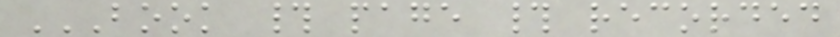BOOK # PAGE # RECORDED
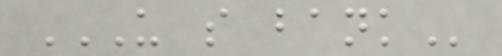U S BANK
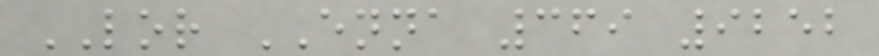LOR ENNA 369 9252
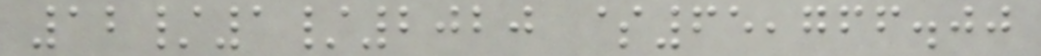12/1/2020 $65,766.00
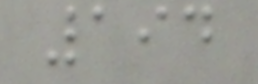194
